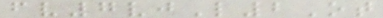fv7vjL2Ot
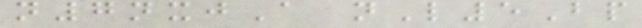n7nxjA nL5Bp
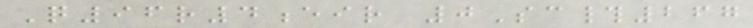Q96r4eir 0Sc#267
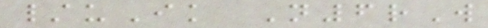/uIk N6rW
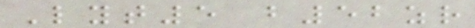Lyt5 b52zr
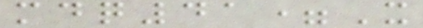mdq41=X
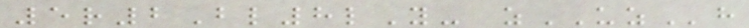5r2Bl8lY- zUZh
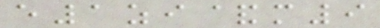e1zi&m9
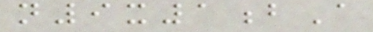n9x1bA
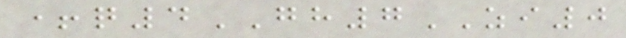+q4GH7ZI0
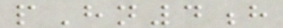pHn4h
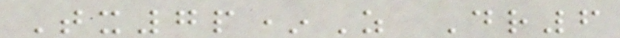Tx7p*Z Dr6
